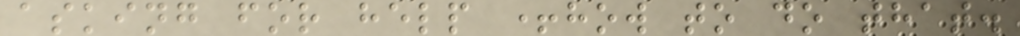asking for help +how to do that.
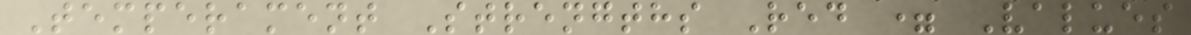Temperament Strengths Red = Values
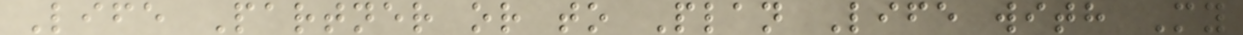Life Partner or to Plan Life with My
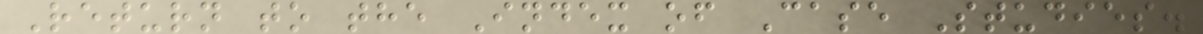Return to the Index of Case Studies.
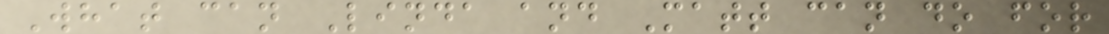What can Linda and Matt can do for
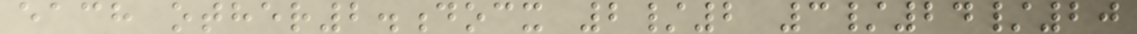each other2.docx 2/2 3/24/20
